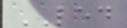LED
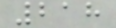218
